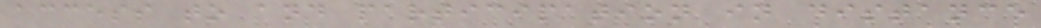access to and participation in distance
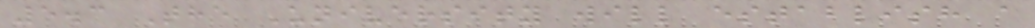5.3 The University will establish a
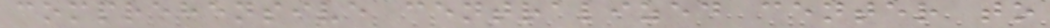comprehensive centralized center to
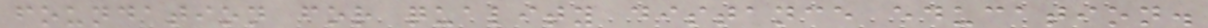foundation for quality distance education.
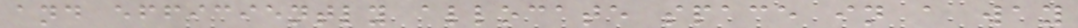and efficiently allocate space in a way
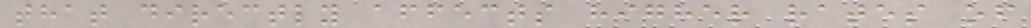that directly affects higher rates of
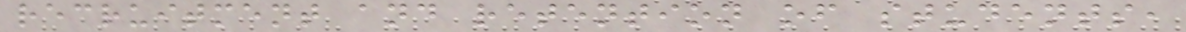recruitment and retention of students,
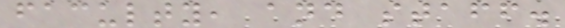faculty, and staff.
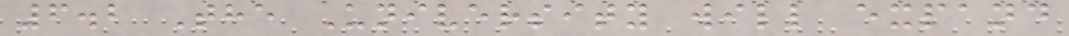6.2 The University will expand
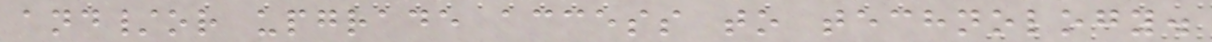and/or upgrade access to technology.
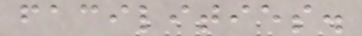facilities.
